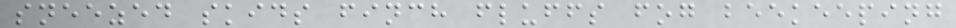sneezed skids finch fluffs fog beekeeping
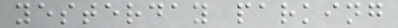yesterday parking
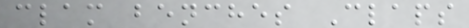clam benches Claps
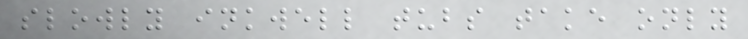slowly inkwell tubs take only
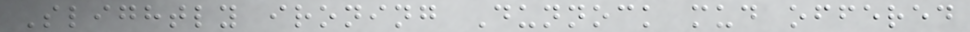Slightly ironing Dunnock mud offered
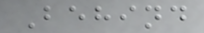Behind
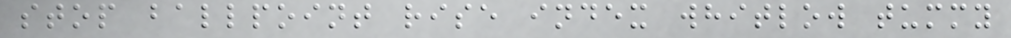stop ballpoint rise index whitlow tummy
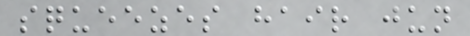squeezes hair jun
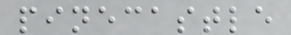pinecastle
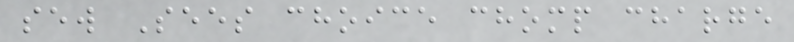sew Sees choice chomp charge
